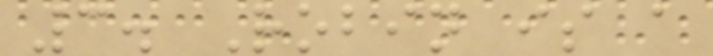3. Robin is a
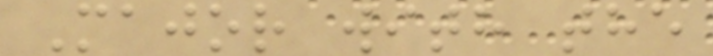Major with the
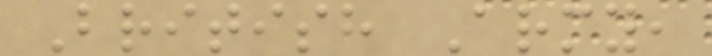British Army,
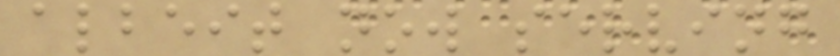albeit now serving
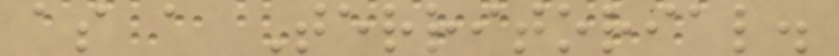as a Territorial.
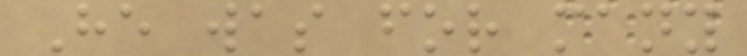He was for many
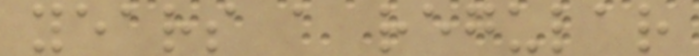years a regular
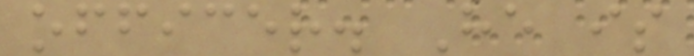officer. He is
